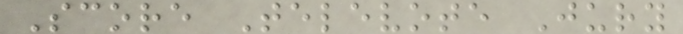Score Televote Jury
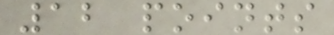12 points
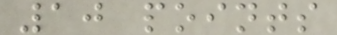10 points
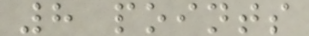8 points
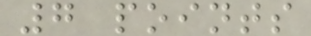7 points
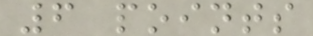6 points
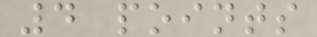4 points
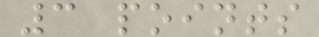3 points
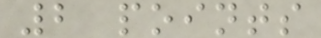2 points
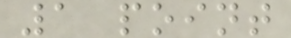1 point
